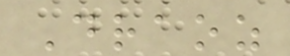Draoz
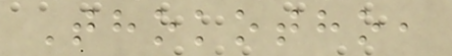Thokotho,
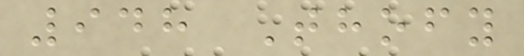948 Thofy
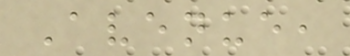Avenue,
